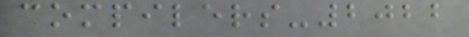compilers-2022
